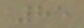85
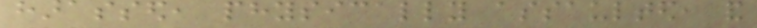harassed, physically assaulted, and
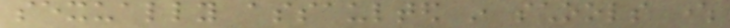sexually assaulted in schools where
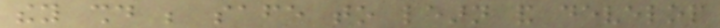they should be safe to learn and develop
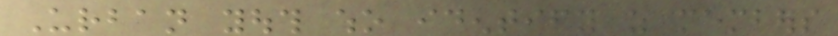Urban youth who identify as members
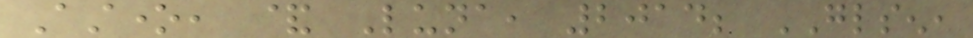Astone, & Luna, 2014; GLSEN,
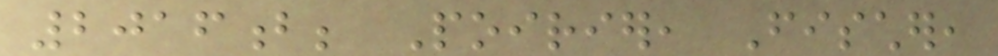2016b; Poirier, Fischer,
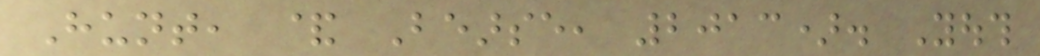Hunt, & Bearse, 2013). Youth
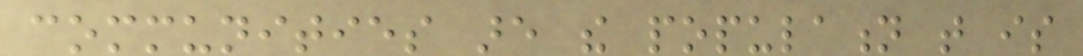communities are the population that is
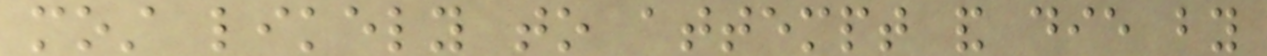most likely to attempt and die by
